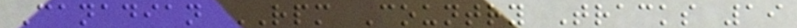Canadian RPM Country Tracks 19
